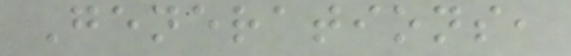Generations,
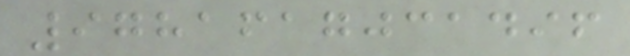9781617031496
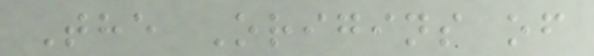The Origins of
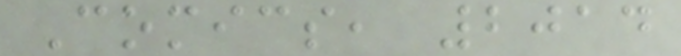Comics, 2014
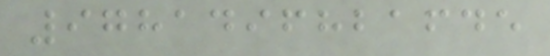9781496821645
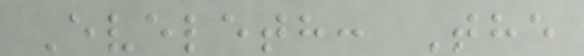Eveleth: The
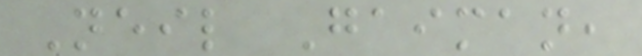Neil Gaiman,
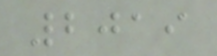2019
